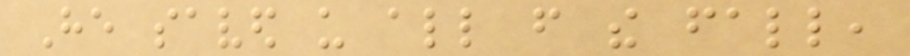He saved us all from the fall,
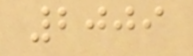2009
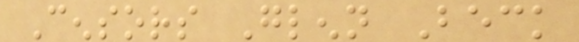Censors Glenn Beck
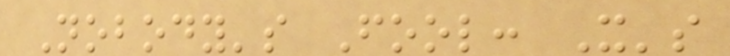Nobody's Fool: It's
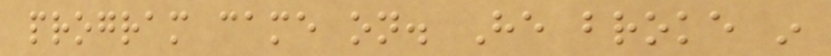program came on. He broke in
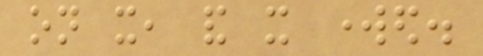on it, and it worked.
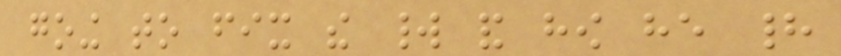going to fix the world and how he had
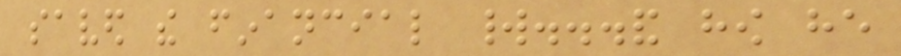saved the financial world...and how he
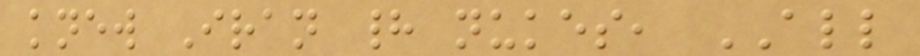knew Iran had nukes, ALL
